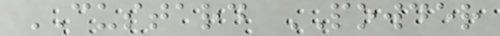CUSTARD POWDER
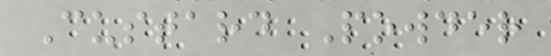Custard Powder
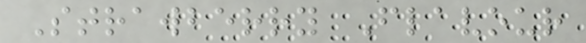Strawberry Flavour
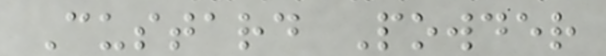Custard Powder
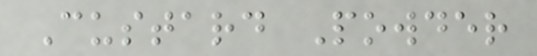Custard Powder
